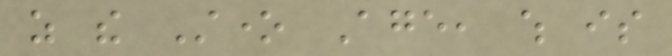as the Stone Age, which is
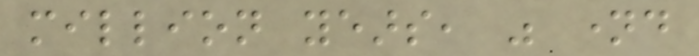million years, was named
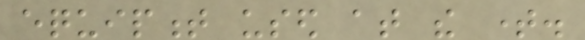equipment used at the time.
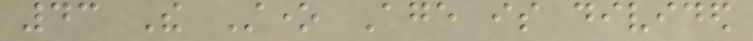43 The Stone Age is divided
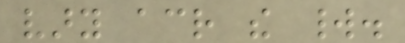vary across the world.
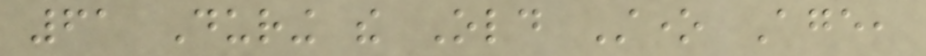61 During the Old Stone Age,
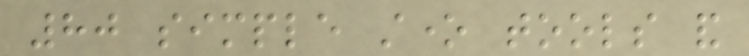80 simple stone tools and
